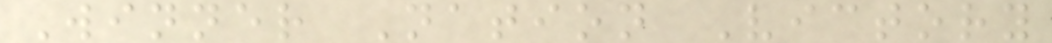Winner Nation Victory
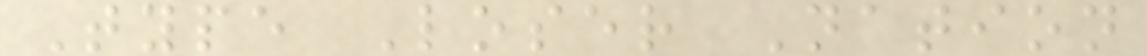Type Loser Nation
